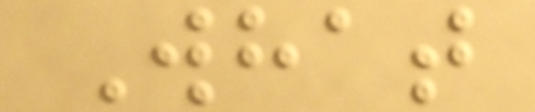What
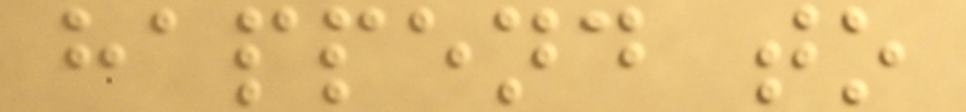happend to
